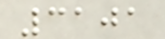3101
